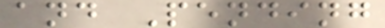and Pending
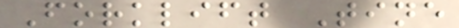Forklift Tine
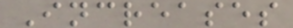Increases
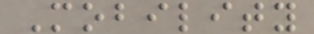Mobility
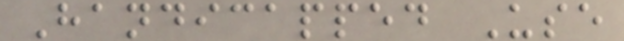Handicapped Use
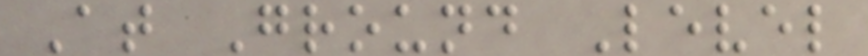At Ground Level
